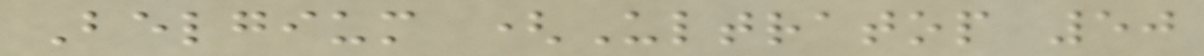Belgium (Ultratop 50
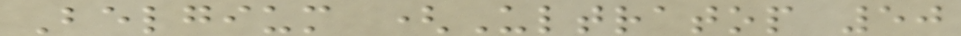Belgium (Ultratop 50
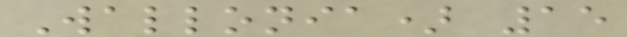Wallonia) 15
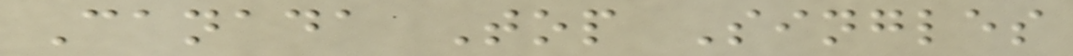Canada Top Singles
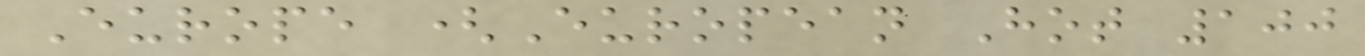Europe (European Hot 100
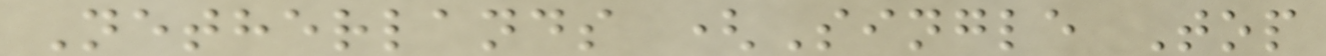Netherlands (Single Top
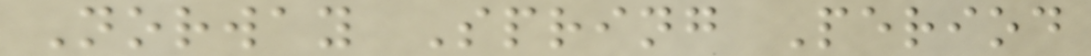Norway Spring Period
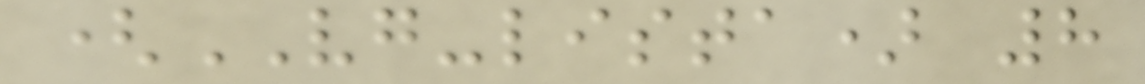(VG-lista) 8
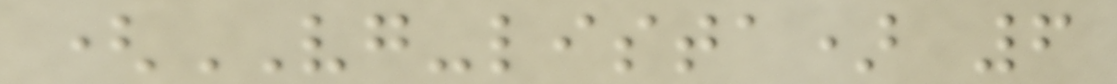(VG-lista) 6
